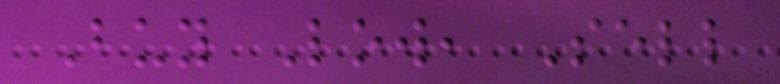Buy Low, Sell
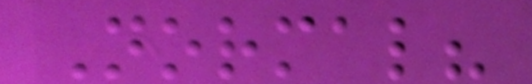Normal?
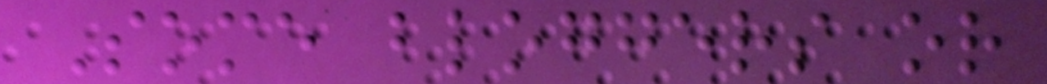Some bloggers or
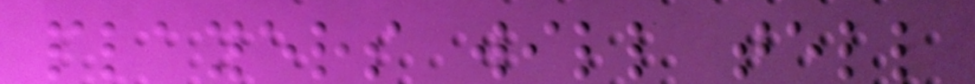players will tell
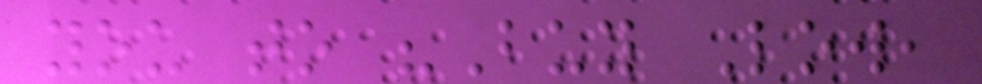you to "Buy Low,
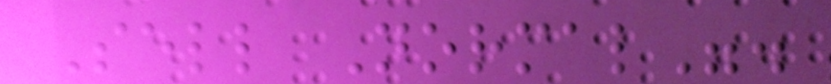Sell Normal".
